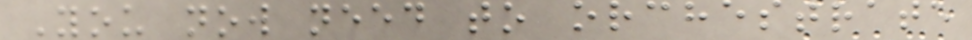You now need to orchestrate
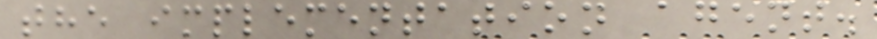the implementation agent.
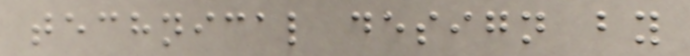technical design by
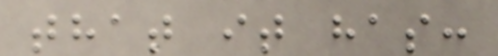that it has:
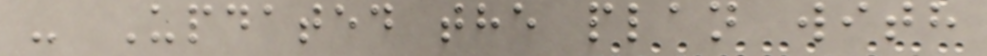- Updated the plan with
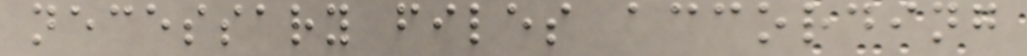necessary files according
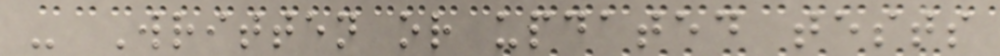- Written or updated tests
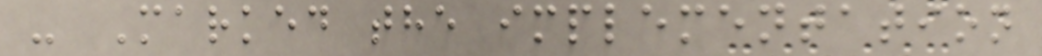- Marked the implementation
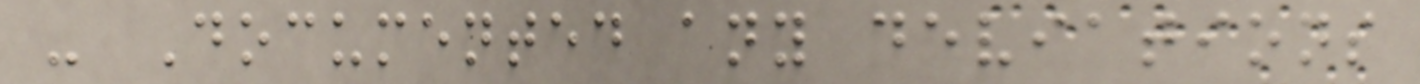- Documented any deviations
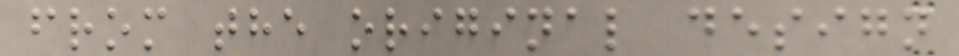from the original design
